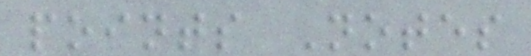points Notes
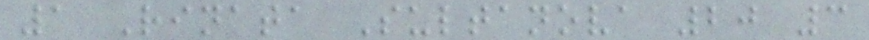1 Rinata Sultanova 20 3
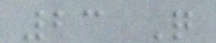23 Q
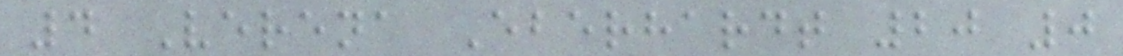4 Verena Eberhardt 20 0
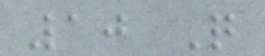10 Q
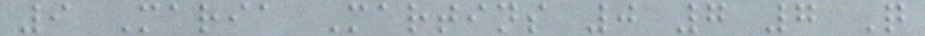9 Maria Martins 0 7 7 Q
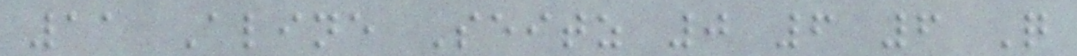11 Aline Seitz 0 6 6 Q
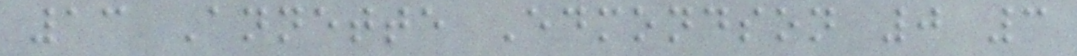13 Annette Edmondson 0 3
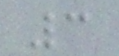3
